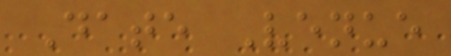Date Venue
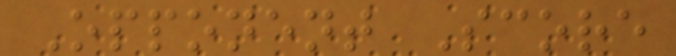Opponent Score
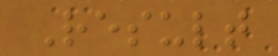Result
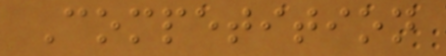Competition
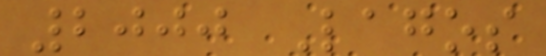2000 Lagos
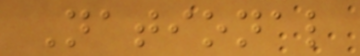National
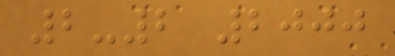2-2 2000
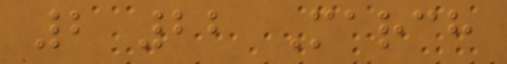2 22 March
